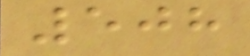508
